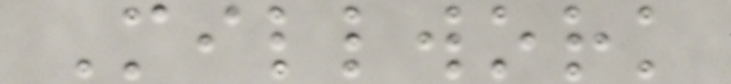Millwork
